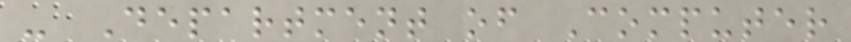- Department of Computer
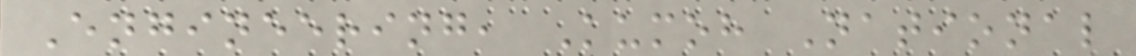Engineering, Kumoh National
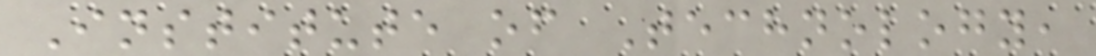Institute of Technology,
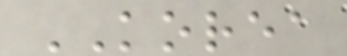KOREA
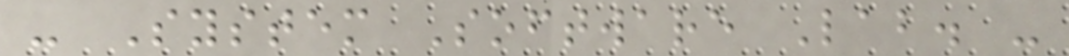- System Software Lab. -
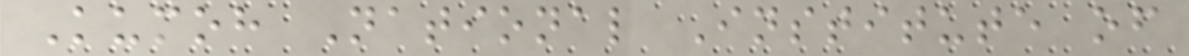Kumoh National Institute of
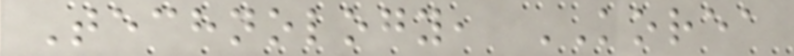Technology, KOREA
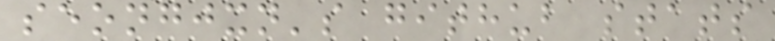seongjxn's github stats
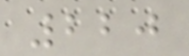220
